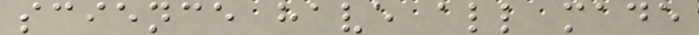science have all made
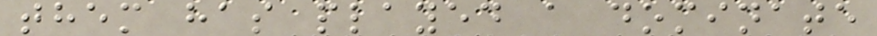them has played a dominate
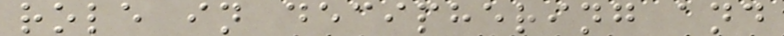role in deciphering and
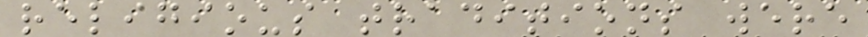religious traditions were
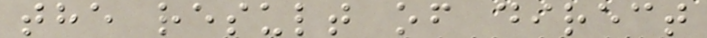the result of direct
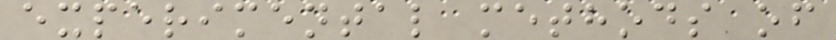experimental methods of
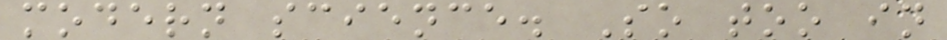modern science. So too in
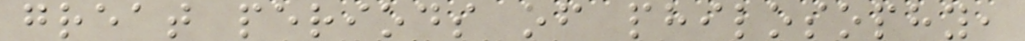great periods of philosophy,
